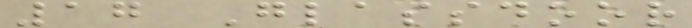17 Glassdoor
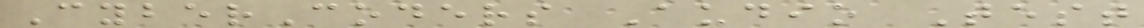CyberCoders Audio Test
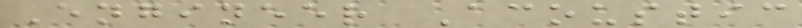Engineer Acoustic
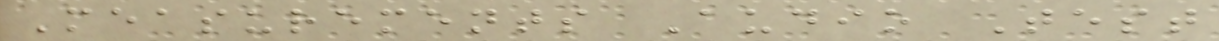Measurements Audio Test
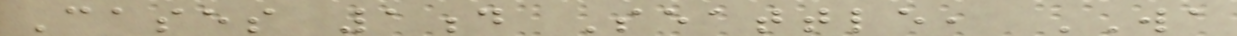Cases 1d Seattle, WA
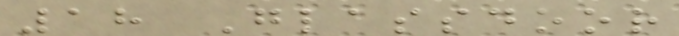18 Glassdoor
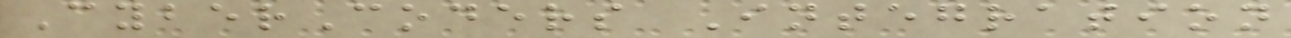CyberCoders Integration
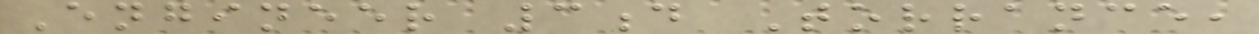Engineer 3d Torrance,
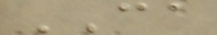CA
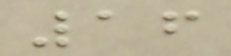16
